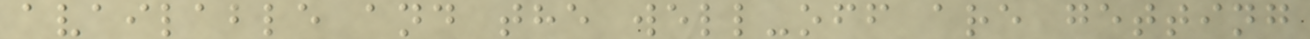available and the well-off are getting
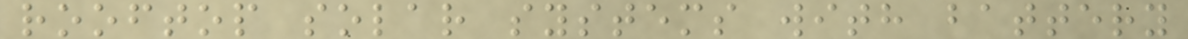rooftop solar systems with battery
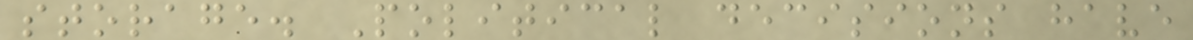storage. Political decisions have
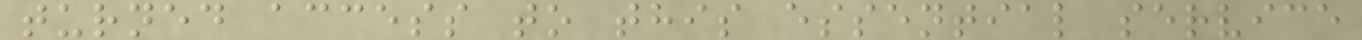turned access to this essential service
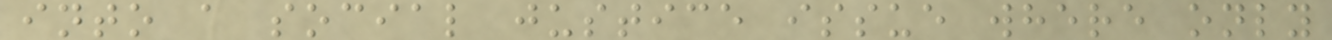into a social justice issue where only
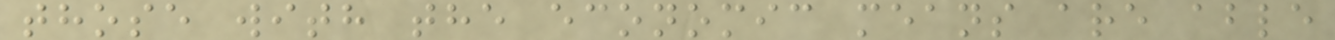those with the economic means are able
